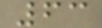63
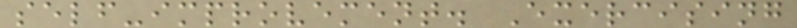self-improvement. Exercising
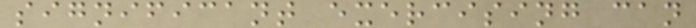significant exercising can
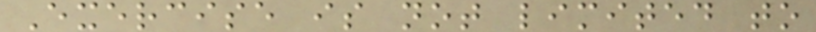Exercise is not limited to
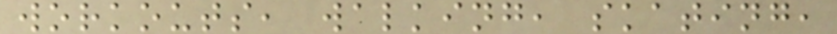workouts, walking, skating,
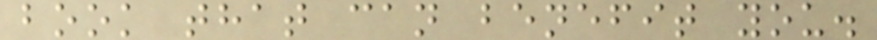book that can benefit you.
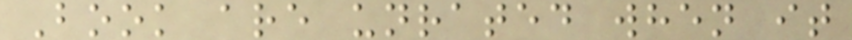Book are unrated when it
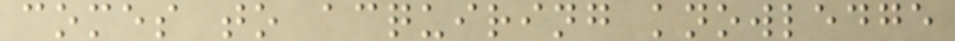comes to acquiring knowledge
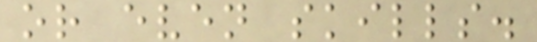or even skills.
